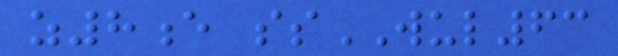z8e ssWUL63
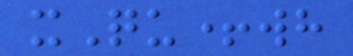xQu+wh
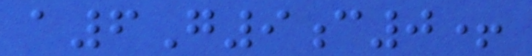a6G9c0+
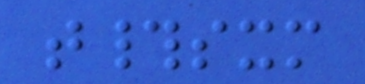t#sxm
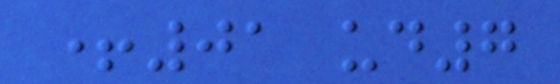+01 ud7
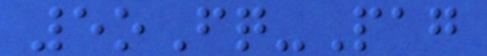5oFq-Pag
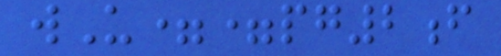wU==pg2f
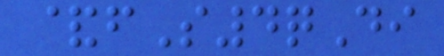&fS4qDi
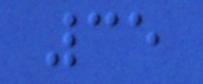35
